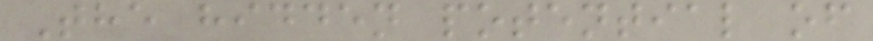The hidden potential of
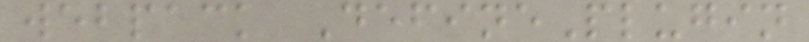webpack DefinePlugin
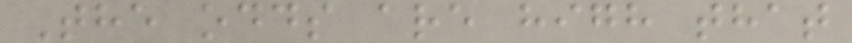The odds are high that
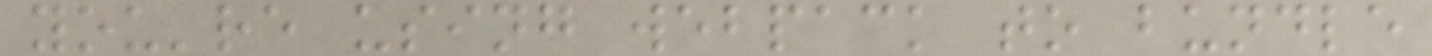you're using webpack to bundle
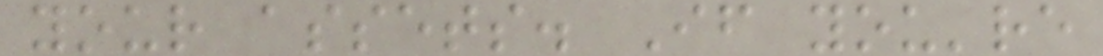your assets. If you're
